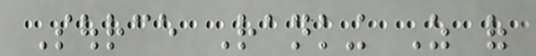Source Ranking As of
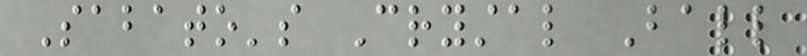Sabato's Crystal Ball
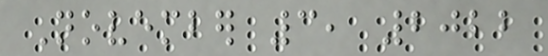November 3, 2022
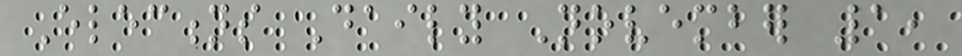Elections Daily November 1,
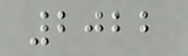2022
